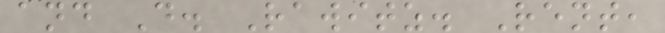and D. Rawitz. Rent,
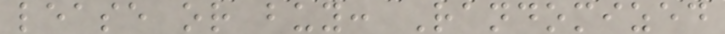lease or buy: Randomized
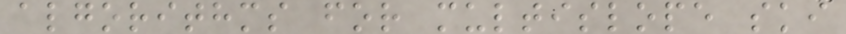algorithms for multislope ski
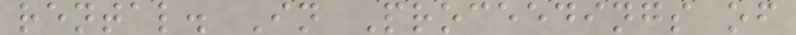rental. In Proceedings of
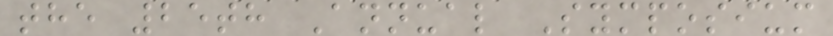the 25th Annual Symposium
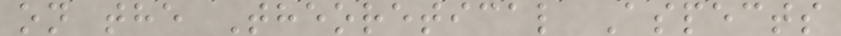on the Theoretical Aspects
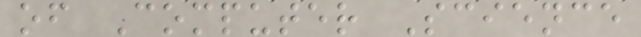of Computer Science
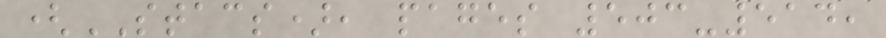(STACS), pages 503-514,
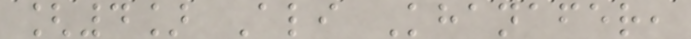[4] Ali Khanafer,
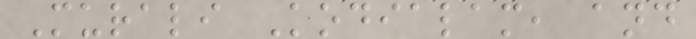Murali Kodialam, and
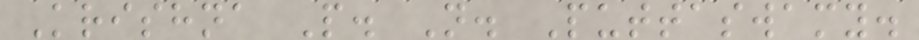Krishna P. N. Puttaswamy.
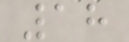18
